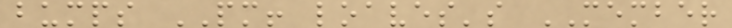bumps PM! loaves's MEMBER
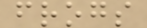frogs
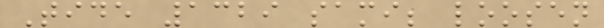Tide 1329 sami; loosen
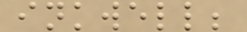inkwell;
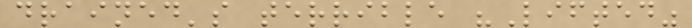drained's terrible "Lifted"
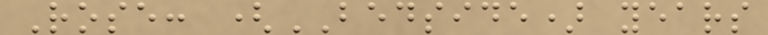Rose: (BEDSIDE) years
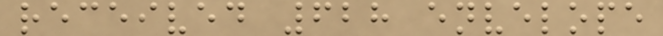received 628 envelope
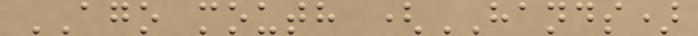AGO mouth (HANDS)
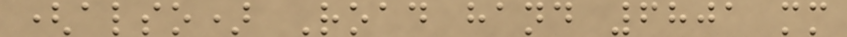(also) Road hand 6801 mm
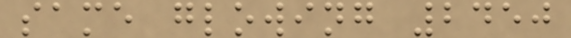same glowing 2450
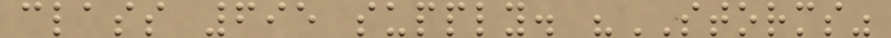class 695 supply. "STORMS"
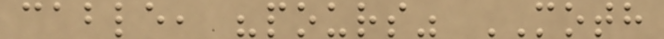cable, "pours" MOTH
